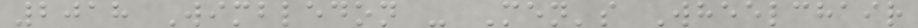2018 Wimbledon - Men's Wheelchair
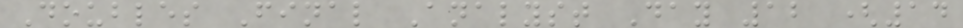Doubles Final Analyst Day 12 (14
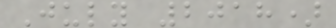July 2018)
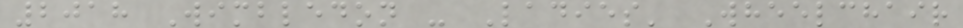2018 Wimbledon - Ladies' Wheelchair
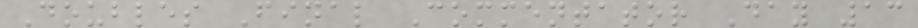Doubles Final Commentator Day 13
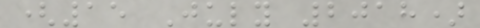(15 July 2018)
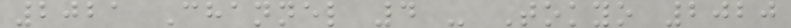2021 Channel 4 - Tokyo 2020
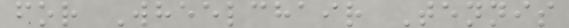for Wheelchair Tennis
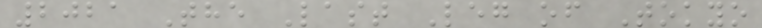2021 The Last Leg of Tokyo
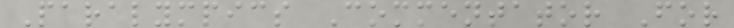Paralympics Commentator For
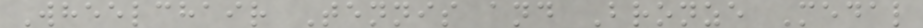Wheelchair Tennis and Bronze Medal
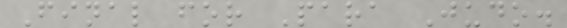Final for Para Judo.
